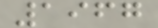1967
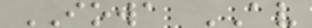IOWA AV
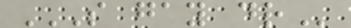S GAY DR
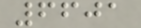6601
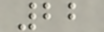22
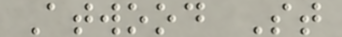Atwood St
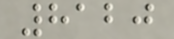8120
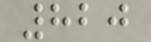820
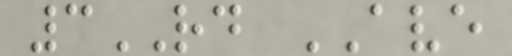3RD AVE
